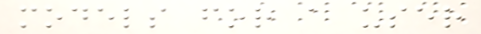models for a user
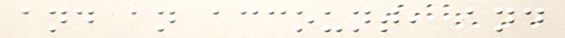and an account, and
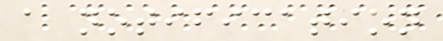a notification
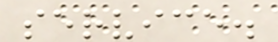service.
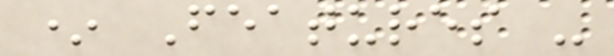* Features -
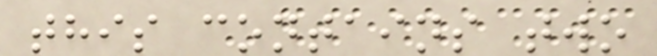this contains two
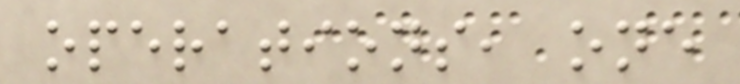operations, one
